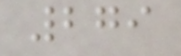279
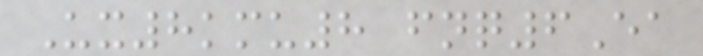Ux8kmu8 fnq6Ea
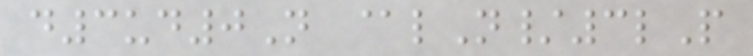d3ud0N @lN/3lP
